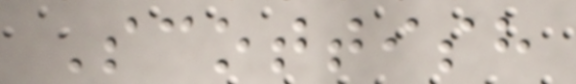Scottish
